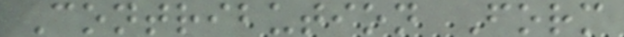Contribution Form
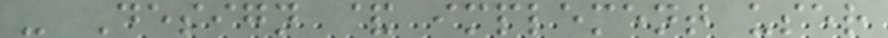- Design & implement user
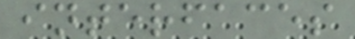interfaces
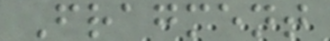Fragment
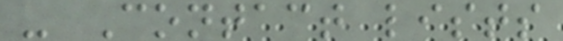- Contact lists
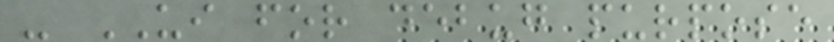- UI for debug purpose
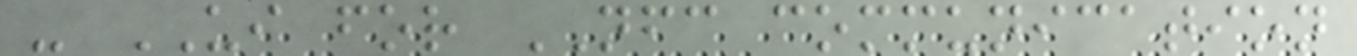- UI for NFC communication
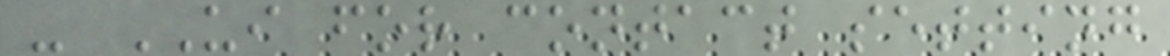- UI for contact setting
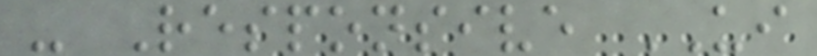- Responsive UI
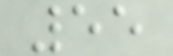55
